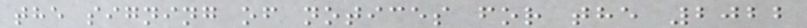the signing of notices for the 2022
